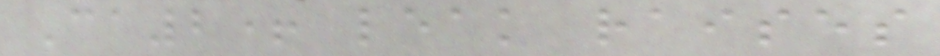Ca2+ leak raises
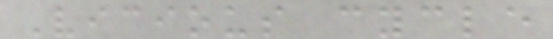Vicious cycle
